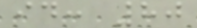id: 80
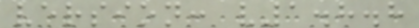version: v1.8.8
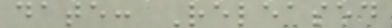date: Released
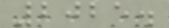2025.
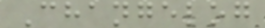Changelog
